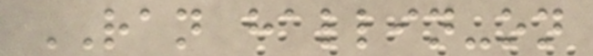RAN hallin-on
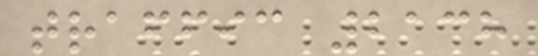traffic 2138
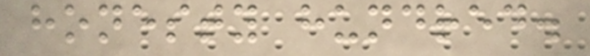honesty hundred.
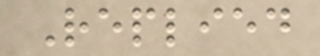Replied
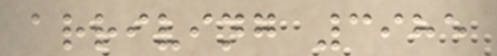arriving 3985
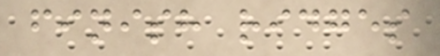finish ridges
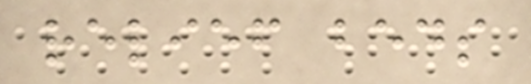relief beds
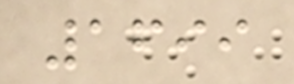1699
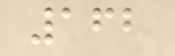162
